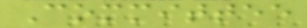Committee
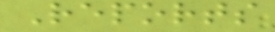Reports
